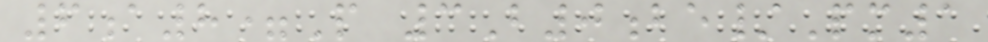6a8=P 3B0be/Pm1
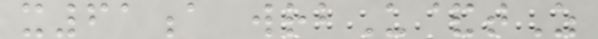x61a wrbU&tZ
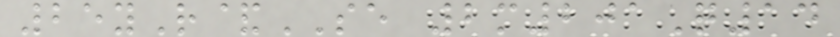25yR&SE 2m201Q14
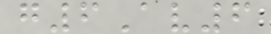g6Av6
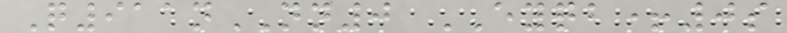Q911nNN0 EYQB+0s
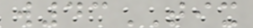w43TIX
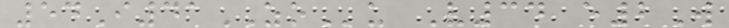54I41ZOu V34 e2W
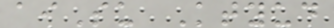aiSu Ktyud
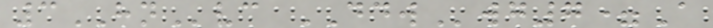3HNvc DDWwg7=A
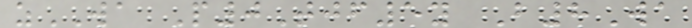zWA P0Tjf5y B8Wa
